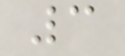3
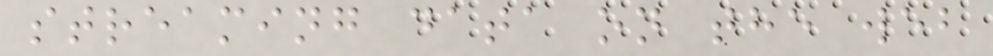streaming data on the web
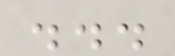...
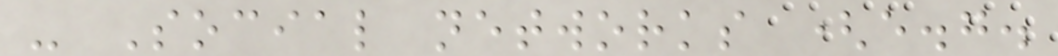- Social networks (e.g.
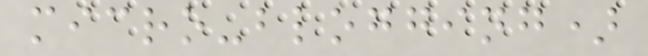micro-blogging)
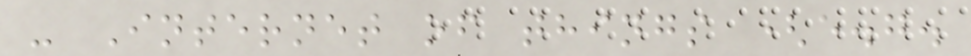- Internet of things (e.g.
